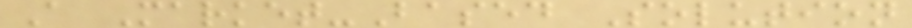A Market-Based Solution
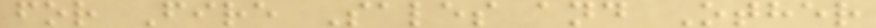for Fire Sales and Other
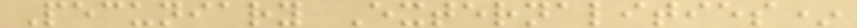Pecuniary Externalities*
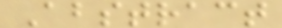Abstract
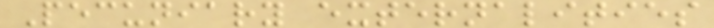Pecuniary externalities
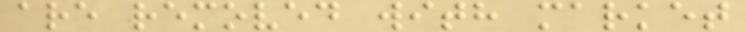are removed with market
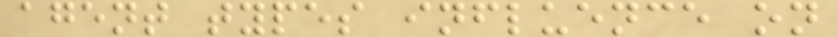agent types influence on
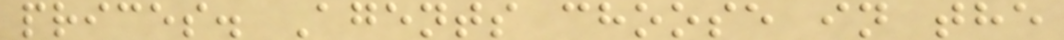prices. Agents choose in the
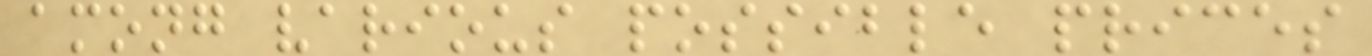among various possible prices
